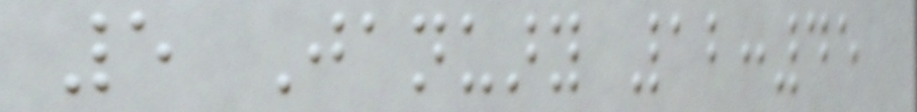5 January 12:45
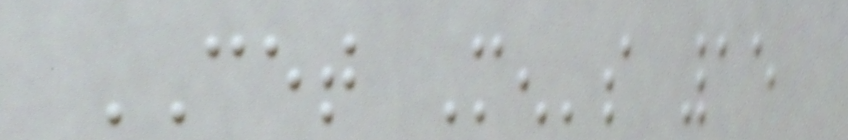CET Men's 15
